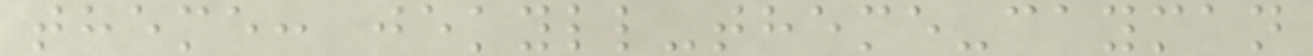theme: jekyll-theme-cayman
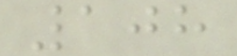108
